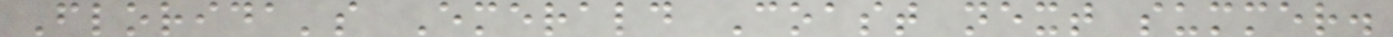Florida's Emerald Coast next summer.
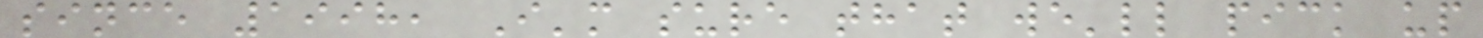since 1998, I'm sure that we'll pick up
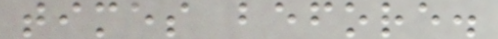times before.
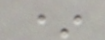*
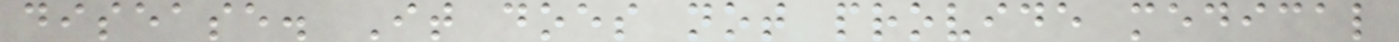disease. It does not provide medical
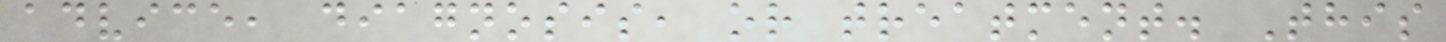advice, diagnosis, or treatment. This
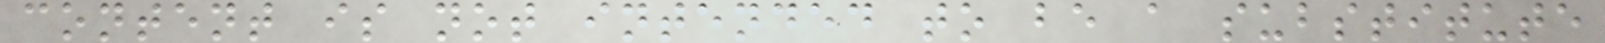content is not intended to be a substitute
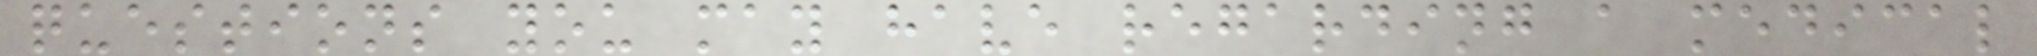questions you may have regarding a medical
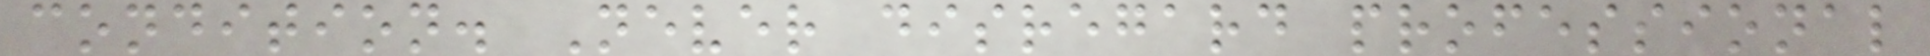condition. Never disregard professional
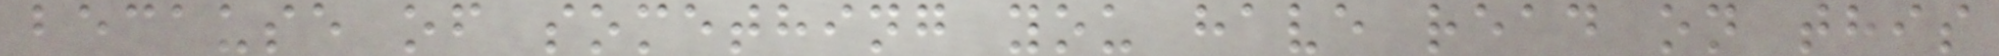because of something you have read on this
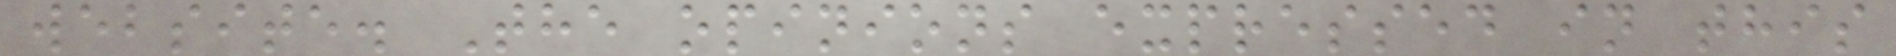website. The opinions expressed in this
